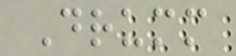Drumm
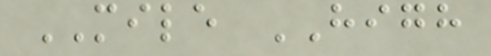MILE HIGH
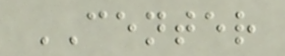CENTER
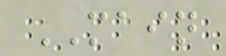MAIN
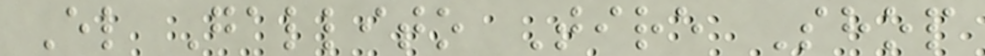El Gallito Tire Shop
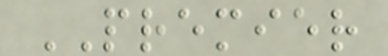PREMIER
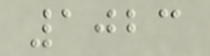1023
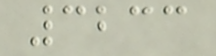3233
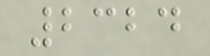2324
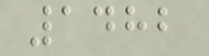1482
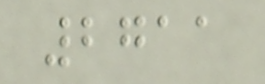2711
